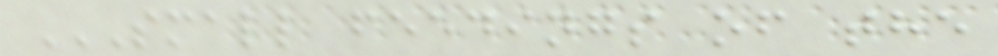SMALL FEEDINGS OF THE
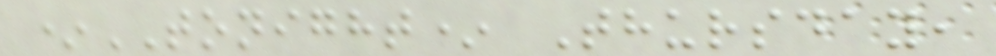*TONIGHT* Thursday,
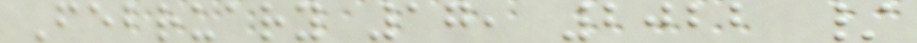February 17, 2022 /
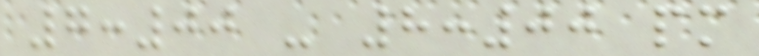7:00 - 8:00 pm
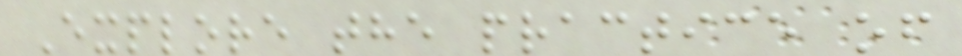Explore the practice of
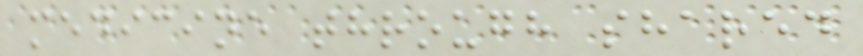medicine through shared
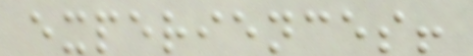experiences!
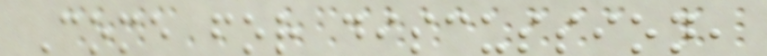Come for discussion,
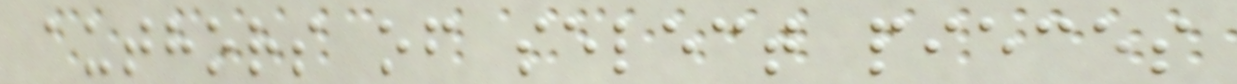authors of select pieces
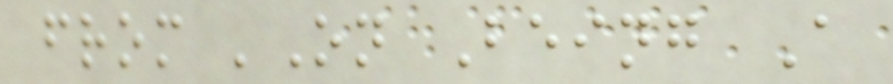from 'On Being A
